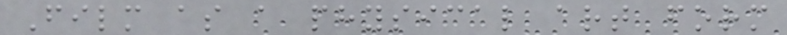Film as a physical art form
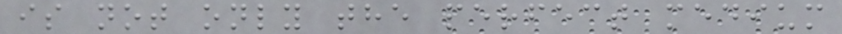is not only the perfect medium
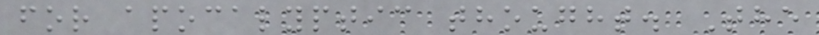for apocalyptic thought. The
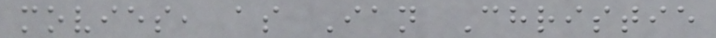movies, as Ian Christie
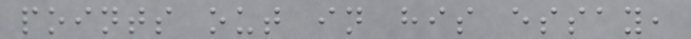points out in his essay,
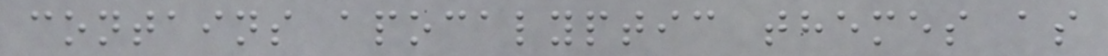contains apocalyptic themes as
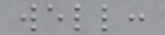well:
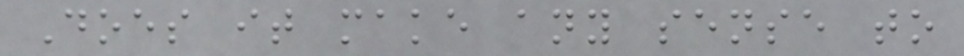Does it make any sense to
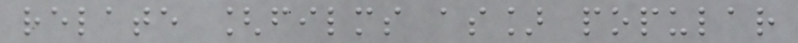relate [films as] popular
